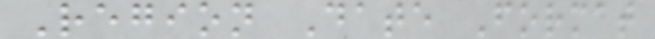Region Date Format
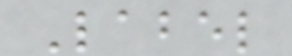Label
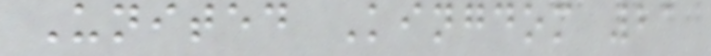United Kingdom 21
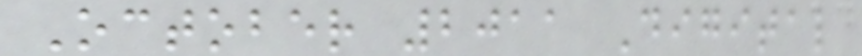October 2011 Digital
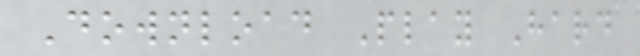Download Play Hard
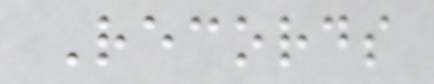Records
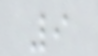9
